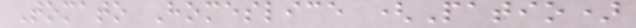Tomato Homeslice (Patio)
